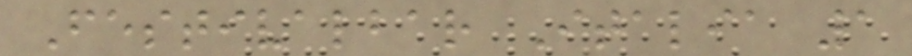Festivalbar Italia 1
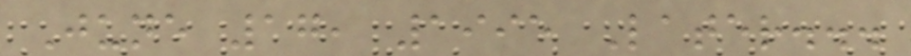June 17, 1995 Later...
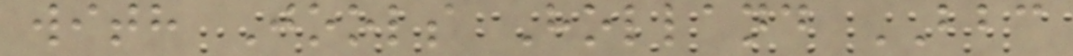with Jools Holland BBC
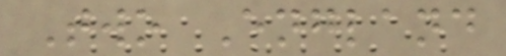Two England
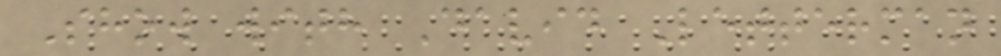Show with David Letterman
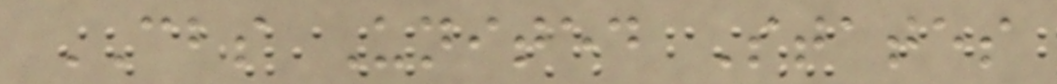CBS United States
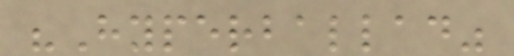"Hyperballad"
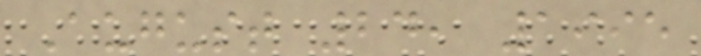August 24, 1995
